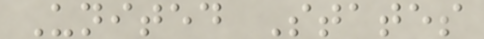United States
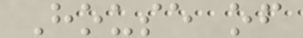House of
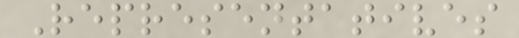Representatives
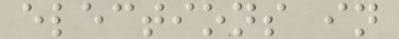elections in
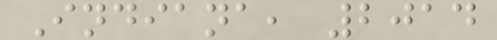Indiana, 2014
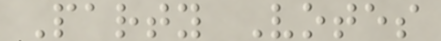Party Votes
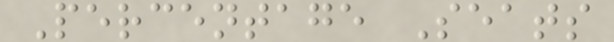Percentage Seats
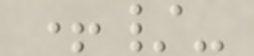+/-
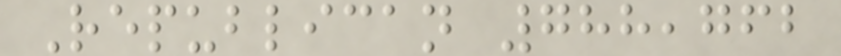Republican 788,762
